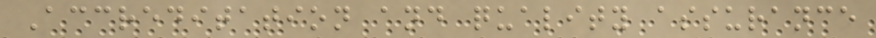Accreditation and quality assurance
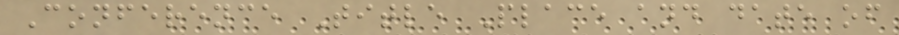Conference Title Place and date of
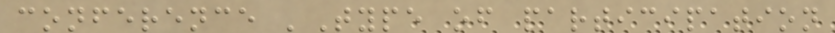conference 'Type of participation
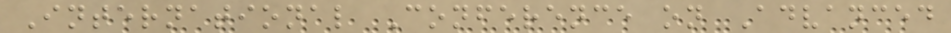International Conference on Advanced
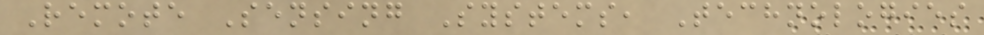Remote Sensing Systems, Technologies
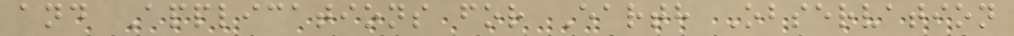and Applications for Earth Observation
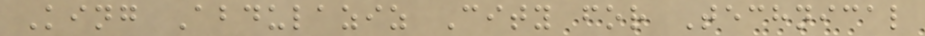King Abdulaziz City for Technical
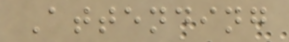Attending
